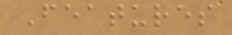Features
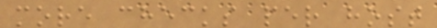more checks per host
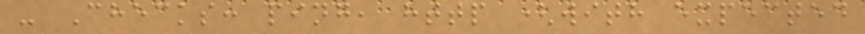- Checks: ping, http (with expected
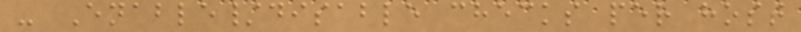- Enable/disable checks per host
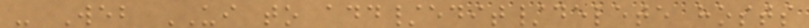- Web UI to add/edit/delete hosts
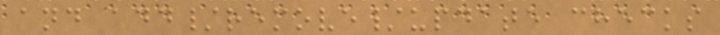and add/remove/update checks
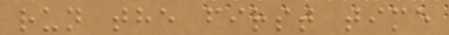run the first time
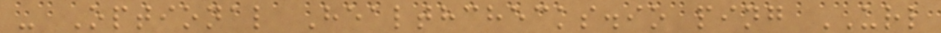- Optional Healthchecks.io ping URL
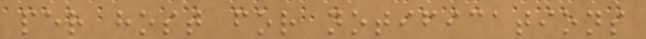per host for notifications
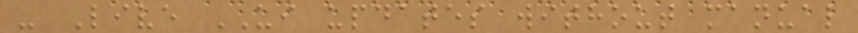- Live UI updates without manual
